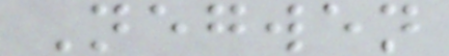Negwen
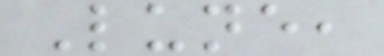Lune,
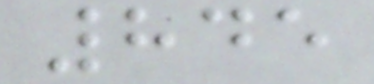845
